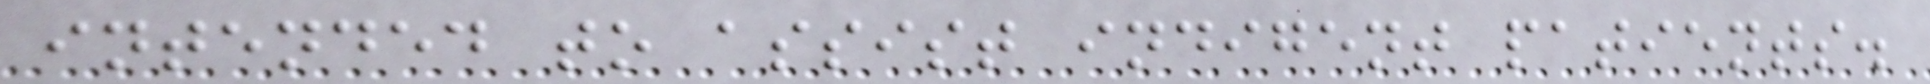intended to assist indigent patients.
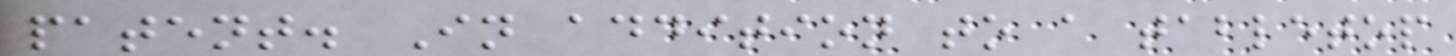patent. In addition to a tabletop
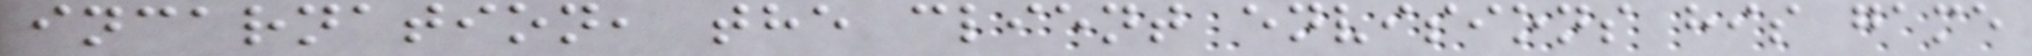incarnation, the client envisions his game
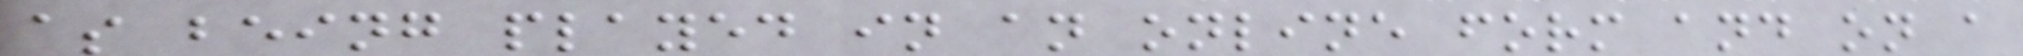as being played in an online form and on a
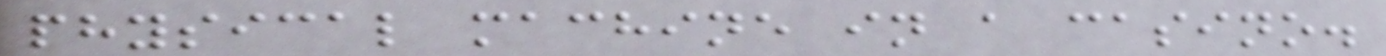physical machine in a casino.
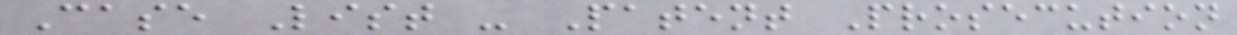Case List - Patent Prosecution
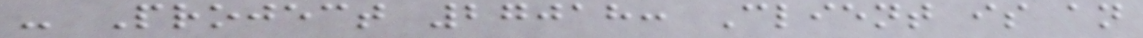- Project 27018: Client is an
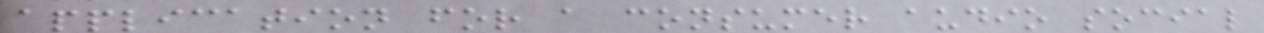application for a consumer audio social
